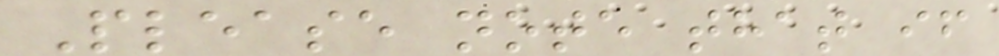Please note that if
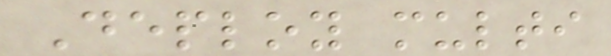Deploy multi
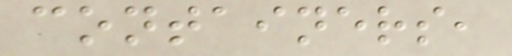containers,
